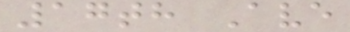17th Ave
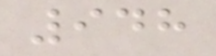948
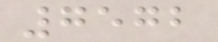7572
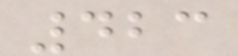423
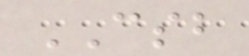CSB
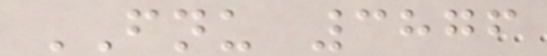FNU 3876
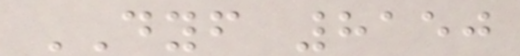DYF 8150
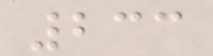233
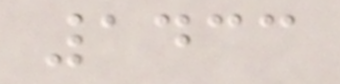1433
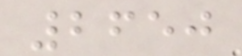2650
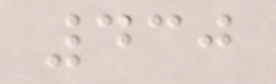430
